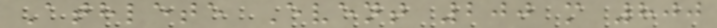Athlete Event 200 m 800
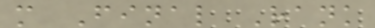m Final Rank
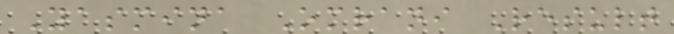Yasmina Omrani Result
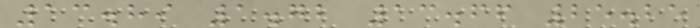13.89 1.72 13.66 25.25
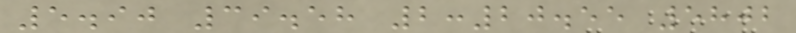5.90 39.58 2:20.55 5802
